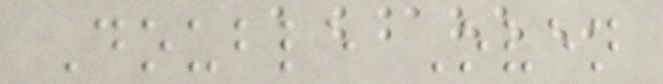Double Oven
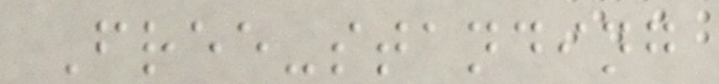Free-standing
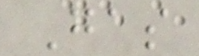Gas
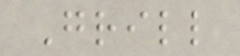Grill
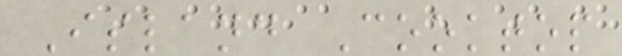Island Cooktop
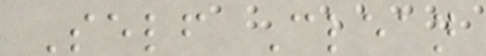Self Clean
